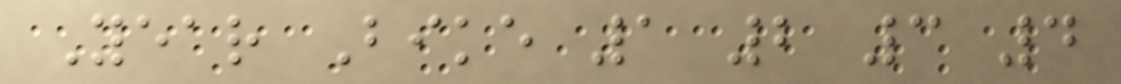Year Bike 1 2 3 4
